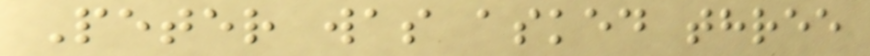Peter was asked three
